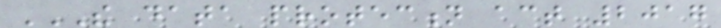THE DATA PROTECTION ACT 2017
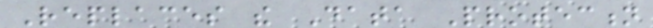Replaces the Data Protection
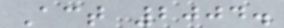Act 2004.
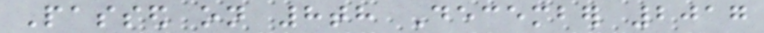Passed on 8th December 2017
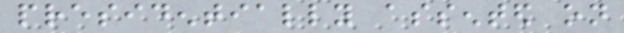presidentially assented on
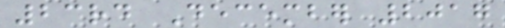23rd December 2017
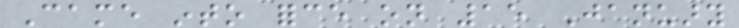Came into force on 15 January
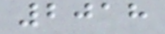2018
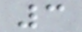3
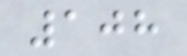108
